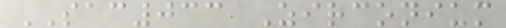SAC033 Zirconium
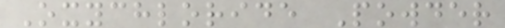Oxychloride Powder
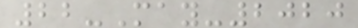22-May-2020
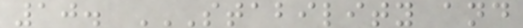10. STABILITY AND
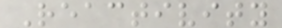Reactivity
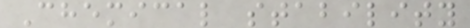Chemical stability
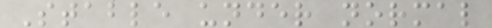Stable under normal
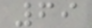69
